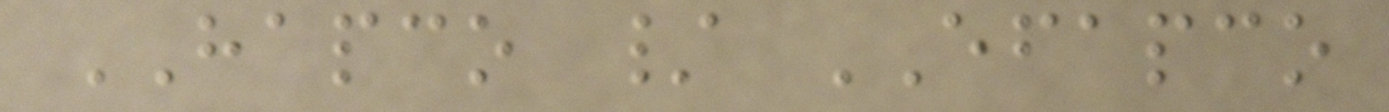HAPCO / EFAPCO
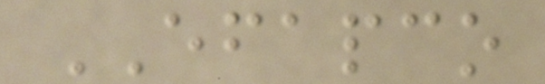EFAPCO
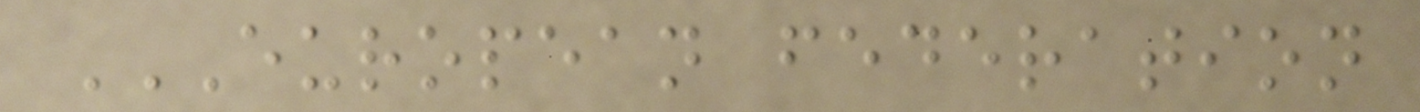EUROPEAN FEDERATION
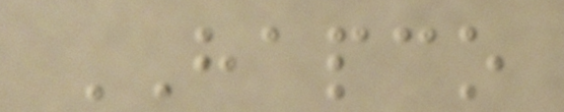HAPCO
